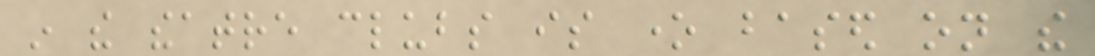in the theatre clubs is one based on the
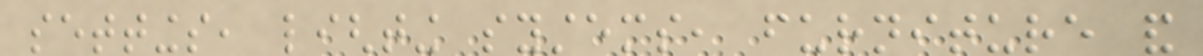settings, lighting systems, furniture and
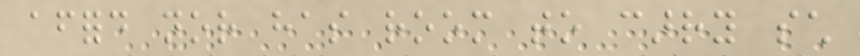afford nor has room to carry such
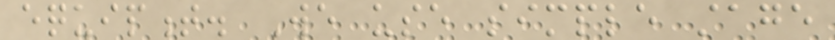equipment. We use simple stage
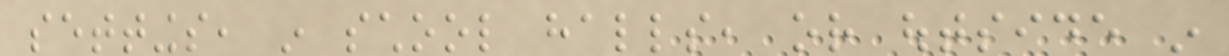settings, in school halls, or outside in
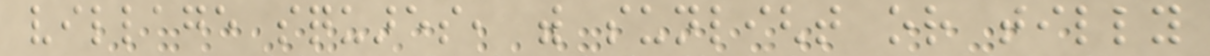village squares, with sunlight or tilly
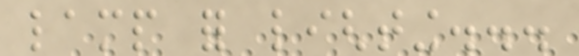lamp for lighting...
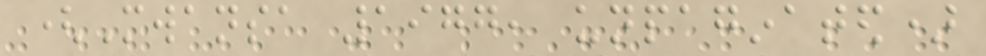(Mwansa 1977, unpaginated)
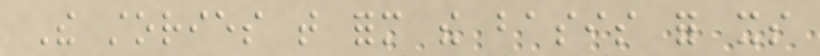The stories that form the basis for its
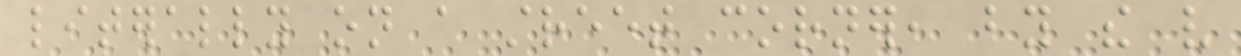literally on a street corner, by the very
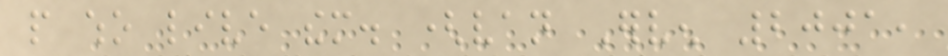people who live them. (van Erven 2001,
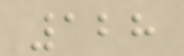128
